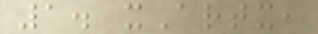1. xArtx,
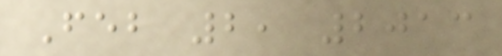Feb 2, 2013
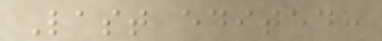Last edited:
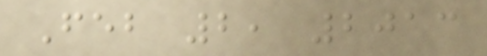Feb 2, 2013
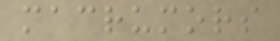macrumors
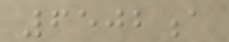6502a
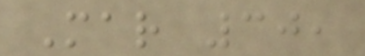Mar 30,
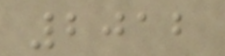2012
